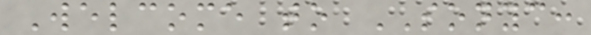Welcome to SONYC:
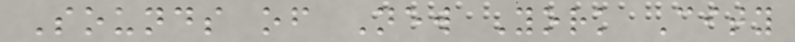Sounds of New York City
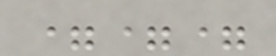===
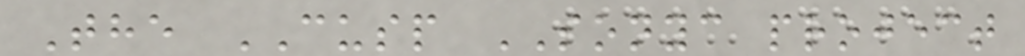The CUSP SONYC project
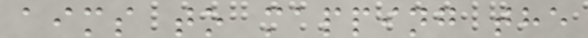aims to mapping the
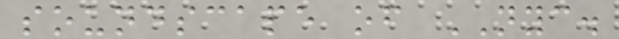soundscape of NYC.
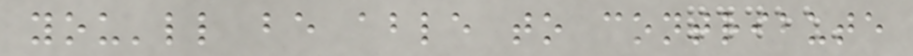you'll be able to contribute
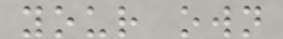your own
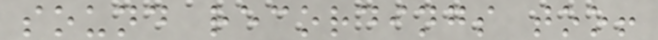sound recordings too!
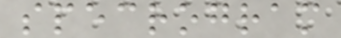specrogram
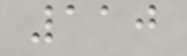110
